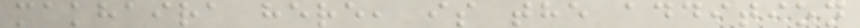makhaira here, is the addition
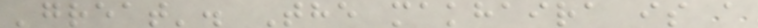'great'. The makhaira is a
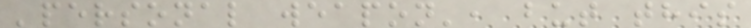'personal weapon', but this
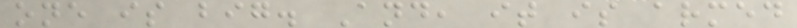one is big. And, it is armed
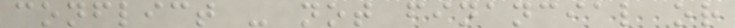conflict - not financial or
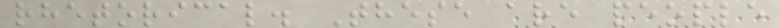rhetorical. These are people
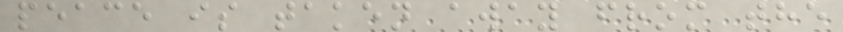peace is taken away from the
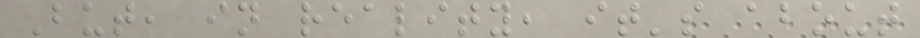But, in reality, it's about
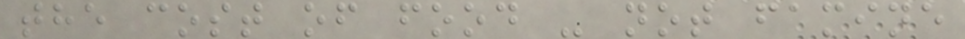the cost of food - not famine
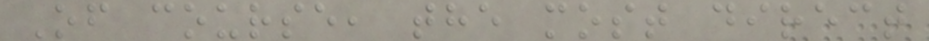Of course, the most direct
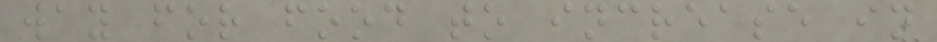way for food to increase in
